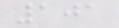101
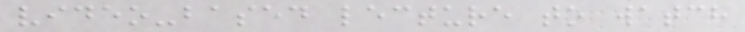video-based lecture to watch
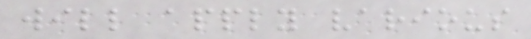will apply various
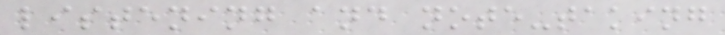listening and note-taking
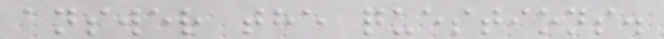answer the questions.
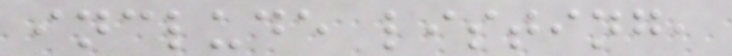include listing,
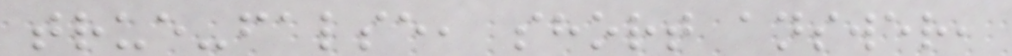true-false, short answer,
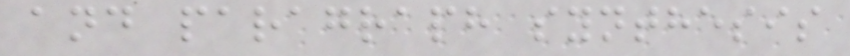and paragraph synthesis
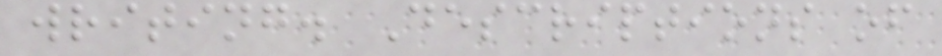writing. Descriptions of
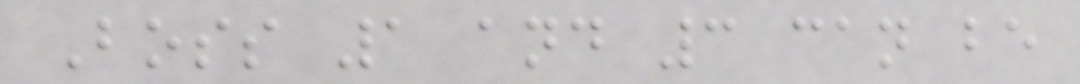Boss 1 and 3 can be
